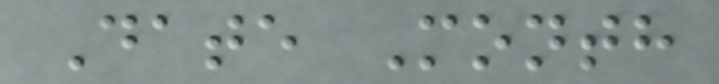Date Month
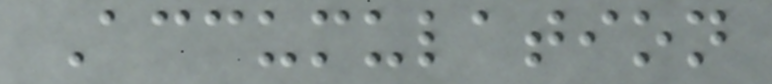Accumulation
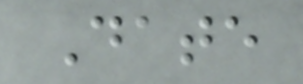Date
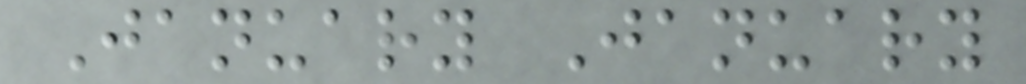January January
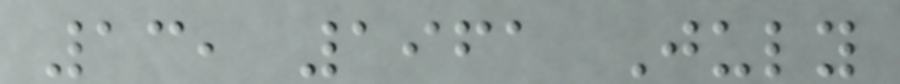13, 1961 July
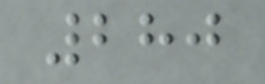280
